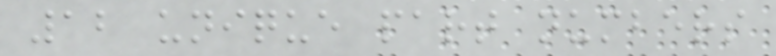12 unique part numbers
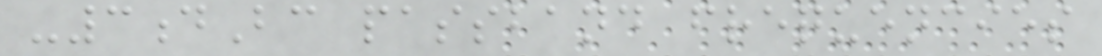-3dBc passband frequencies
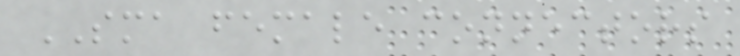SMA female connectors
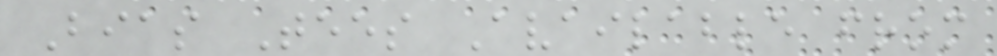Bias Tees Available from
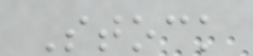Stock
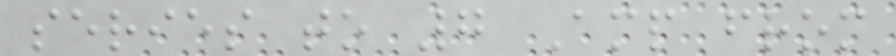series to 7 Amp from
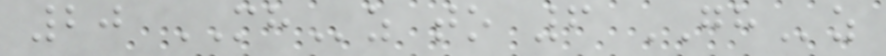20 MHz to 6 GHz
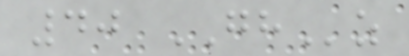40 GHz
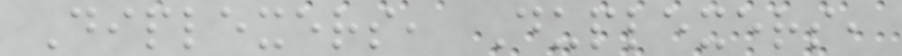Diplexers, Duplexers,
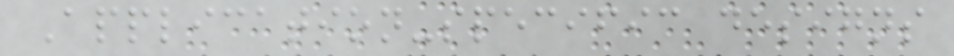Application-specific designs
